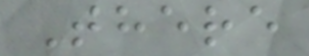There
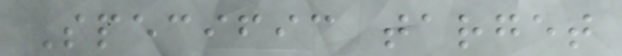Specific target
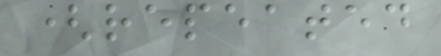(repeated
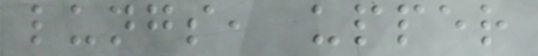lungs, upper
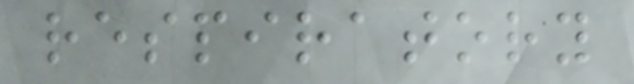respiratory
